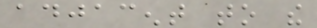adjacent to the
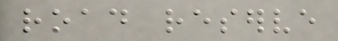road reserve
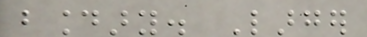boundary. Larger
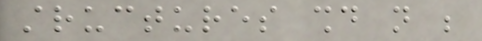structures should not be
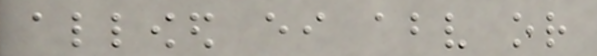allowed either above or
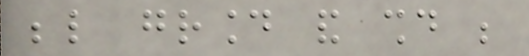below ground and should be
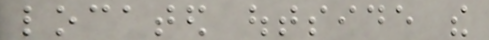located outside the
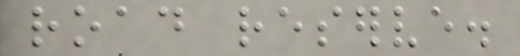road reserve.
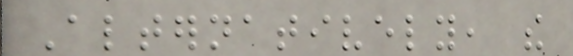Alternatively, the
